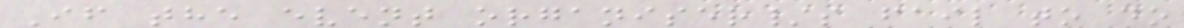If the event organiser/s fail to do
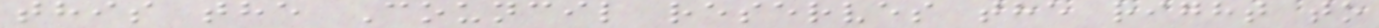this the Council reserves the right to
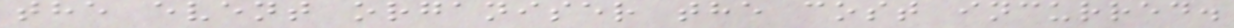the event organiser the cost incurred.
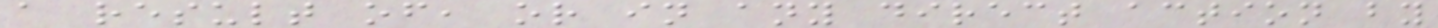a result of, or in any direct action by
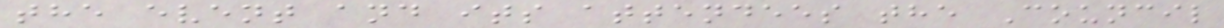the event and its attendees the Council
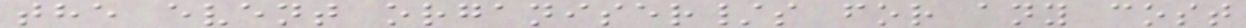the event organiser/s for any cost
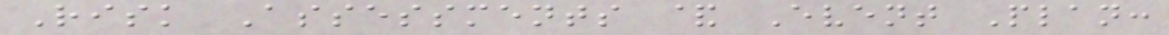Risk Assessments & Event Plan:
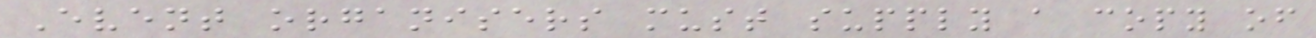Event organisers must supply a copy of
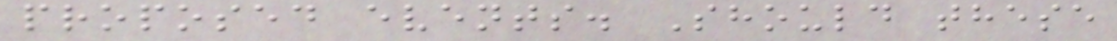proposed events. Should these
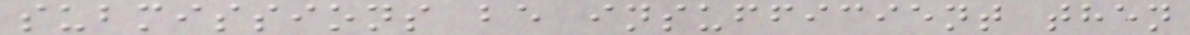submissions be insufficient then
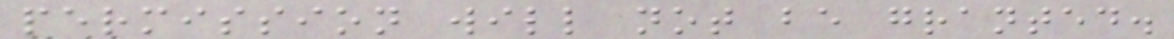permission will not be granted.
